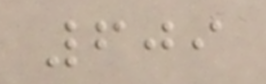609
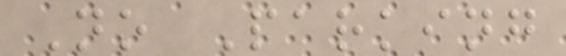No Parking
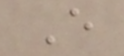E
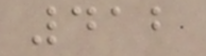412
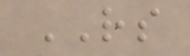RS
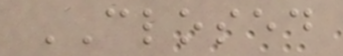CLOSED
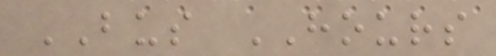BUS HOURS
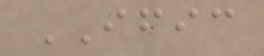IFIC
